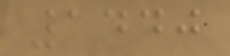1440
